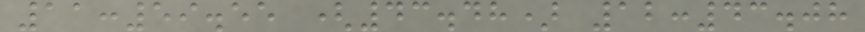11:59.55 (43.48) 12:43.08
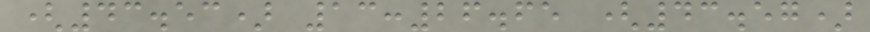(43.53) 13:26.65 (43.57)
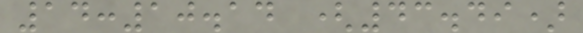14:10.14 (43.49)
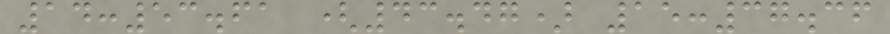14:53.61 (43.47) 15:37.36
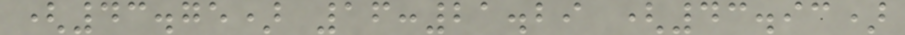(43.75) 16:21.29 (43.93)
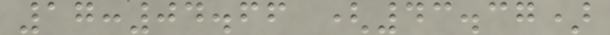17:04.66 (43.37)
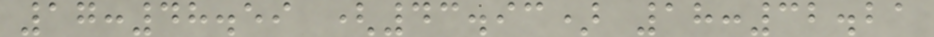17:48.59 (43.93) 18:32.21
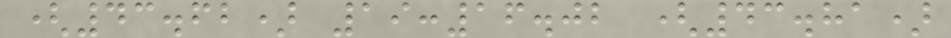(43.62) 19:16.02 (43.81)
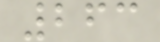263
